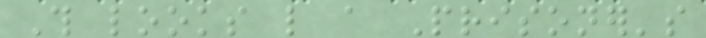This looks like a Prisoner's
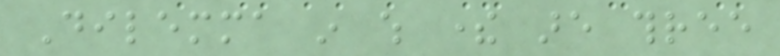Dilemma in which there are three
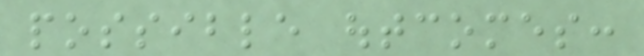possible outcomes:
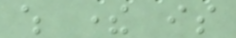which there is
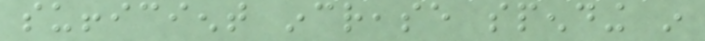sufficient increase spending in
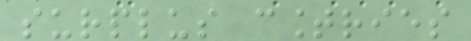surplus countries
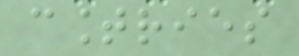countries
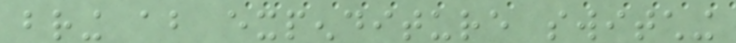bring about expenditure switching
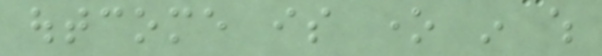outcome is one in which
